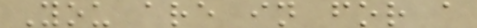You are in for a
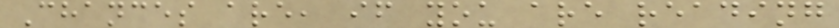Chances are, if you are reading
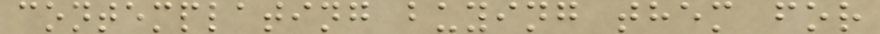contemplating buying them for
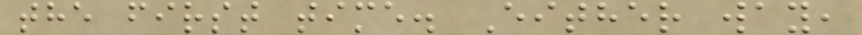the first time. Either way,
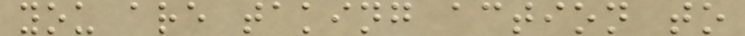you are taking action to
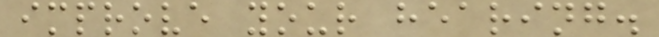improve your hearing.
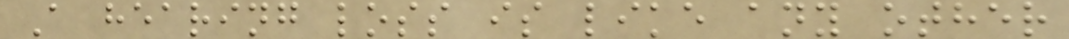A hearing loss is like any other
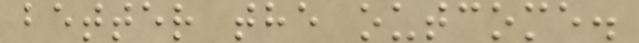better the outcome.
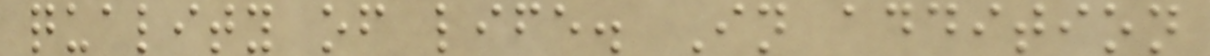quality of life. In addition
